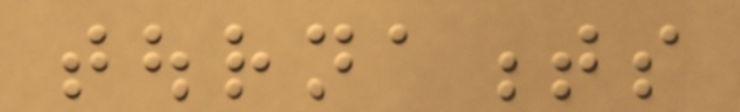tournaments
